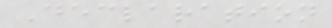Declaration
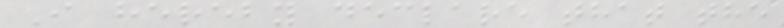I hereby declare that the
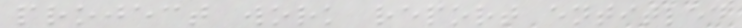project work report entitled
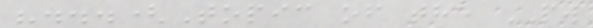"...(Topic of the PW
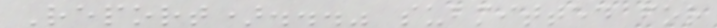Report)..." submitted for
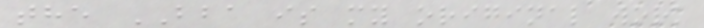the BBA is my original work
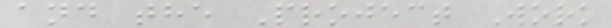and the Project Work
